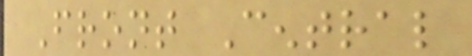Front Central
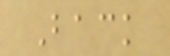Back
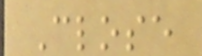Close
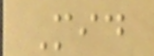Mid
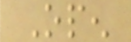Open
